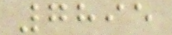7895
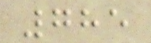785
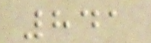841
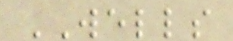WELLS
